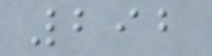292
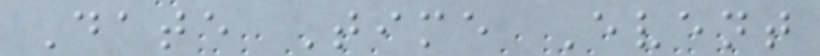Date Time Event
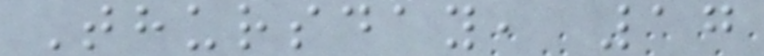Thursday, 17
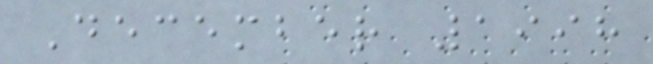December 1998
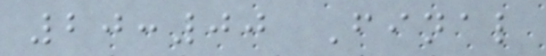20:00 Final
